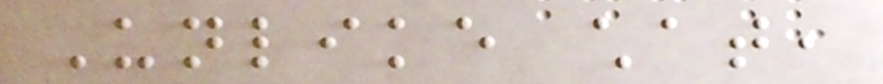Unlike chat,
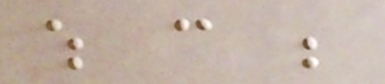which can be
